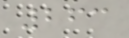263
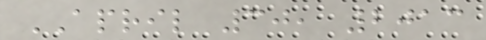APRIL 30, 2013
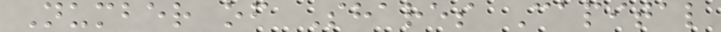Number of Shares Capital
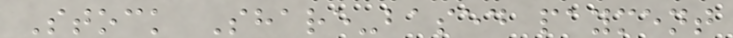Stock Share-based payment
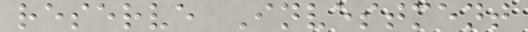reserve Investment
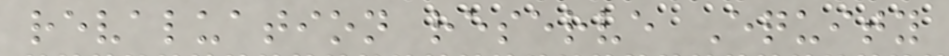revaluation reserve Equity
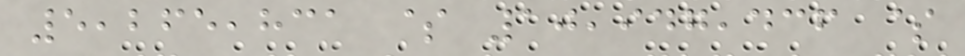5,265,831 $ 10,947,436 $
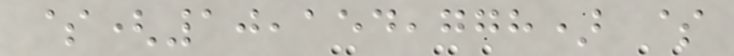$(10,154,778) $
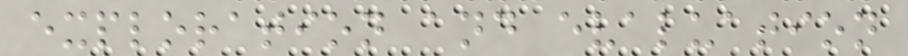exploration and evaluation
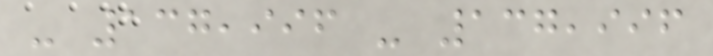- 137,996 - 137,996
